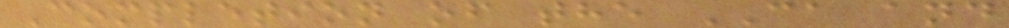Completion of the CA and
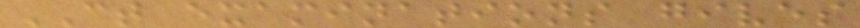CT examinations gives
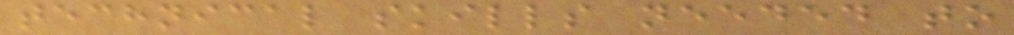technical skills needed to
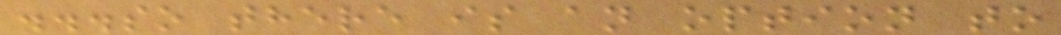...so there is an option to
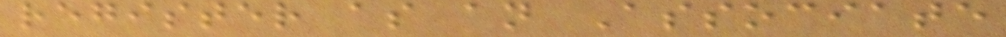register as an Associate
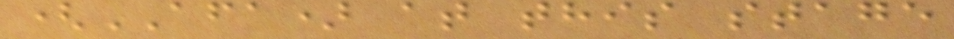(AFA) at this stage
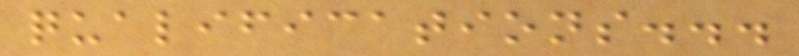qualifications...
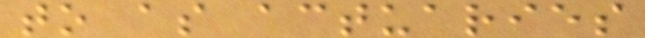to as actuaries
